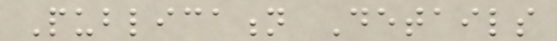Publication Details
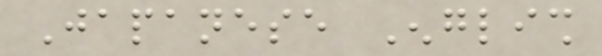Japanese English
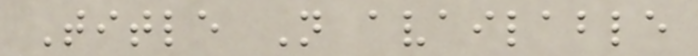Title Not available
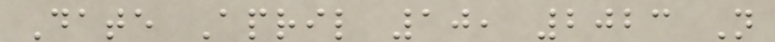Date April 10, 2023 Not
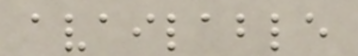available
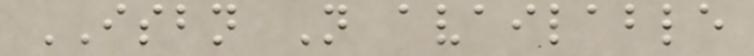ISBN Not available
